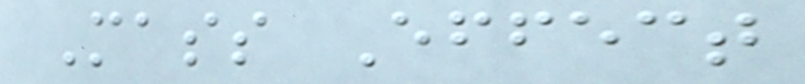Mass Effect
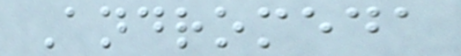Andromeda
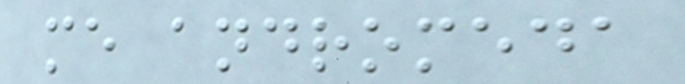me andromeda
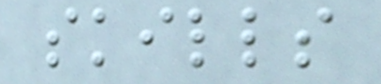skills
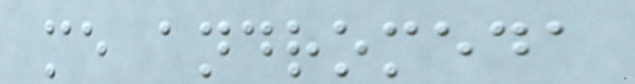me andromeda
